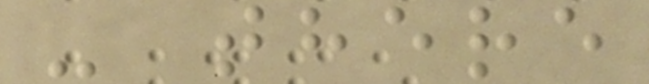- there
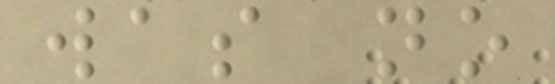was no
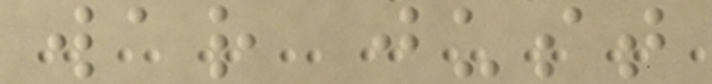war just
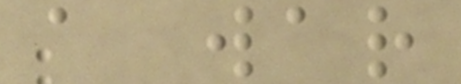a war
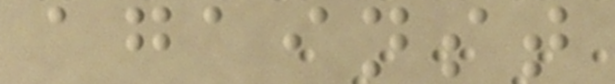against
